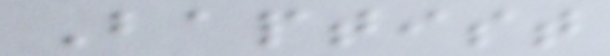Baptist
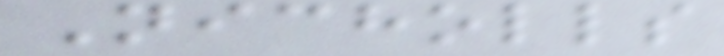Nicholls
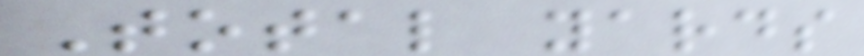Total yards
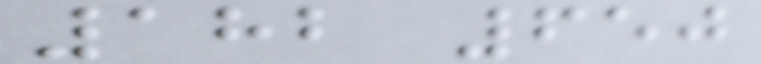182 650
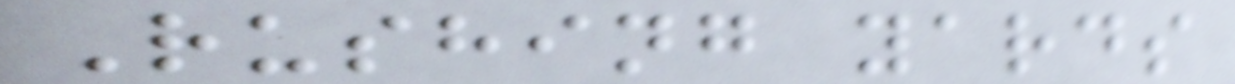Rushing yards
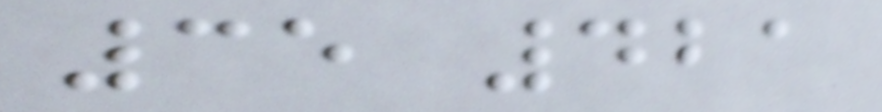35 421
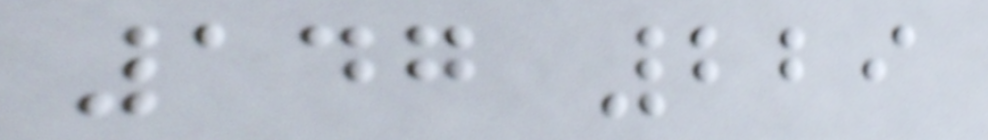147 229
